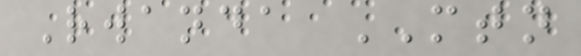Rwanda MTN
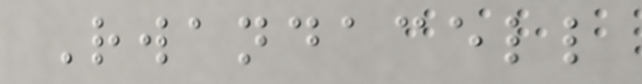Rwandacell
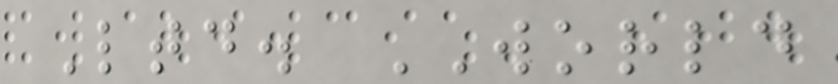Ltd. WORLD
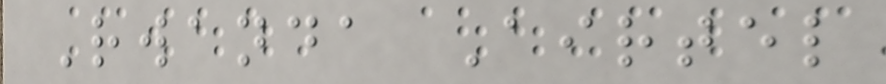Rwanda Airtel
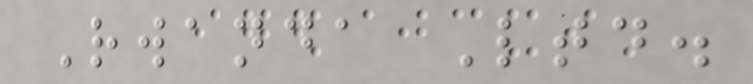Rwanda Ltd.
